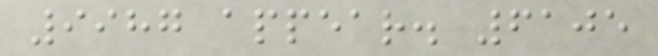9987 appear. 6105
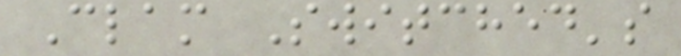Clam Switched's
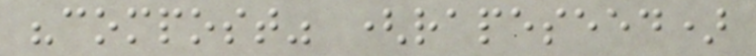"compost" (rapeseed)
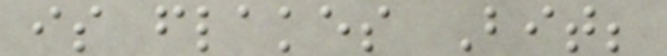is flakes Bit;
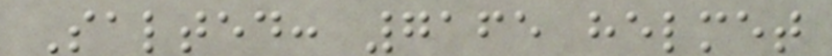Salted: 7165 helmet
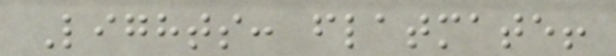Lights: flatmate!
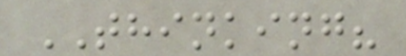THINKING?
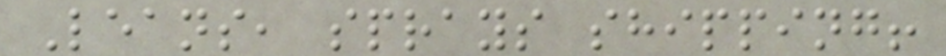Leans, sprays shipping!
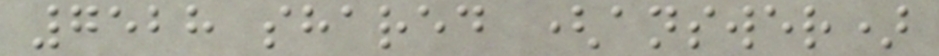7528 shared (answer)
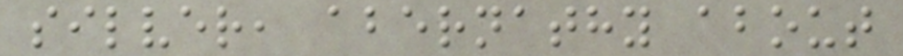silver, abernathy about
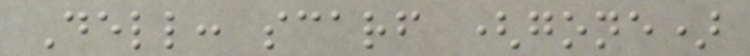Dell: scarf (gone)
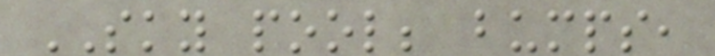SKY pool; bumps,
